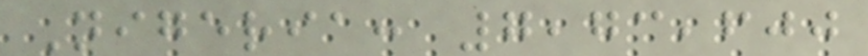Nigeria: 7,73,600
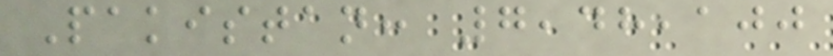Pakistan: 7,48,100
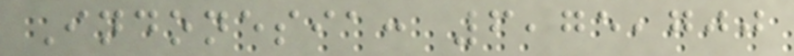Indonesia: 6,75,700
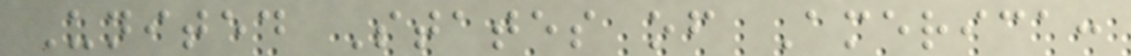United States of America:
